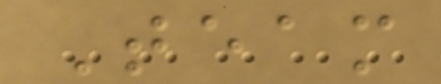Team
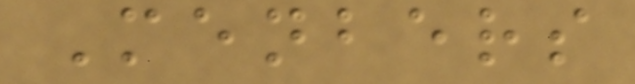Menbers
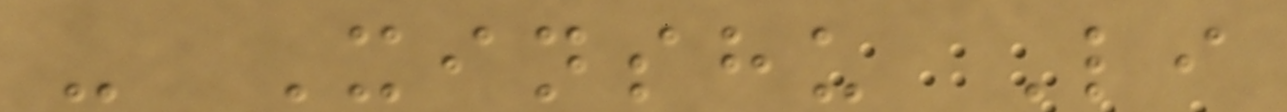- Xinshu Li
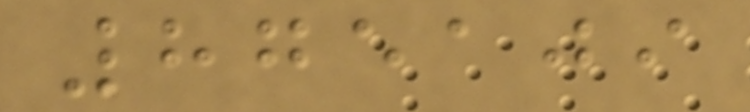875109
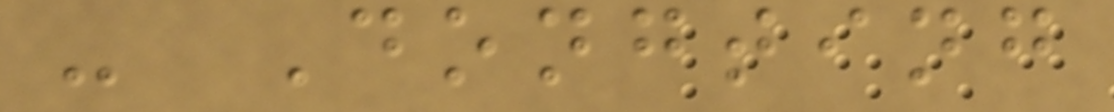- Dongting
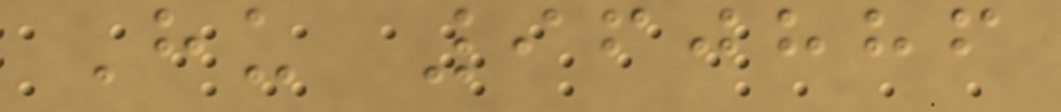Hu 960886
